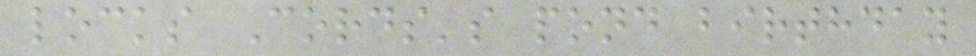locks Cords's pond birthday
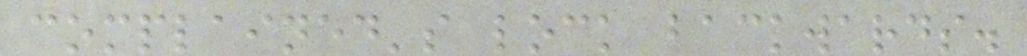complained's lock backwards.
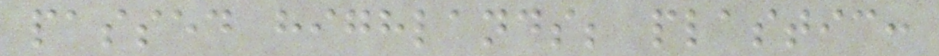passed highlands; plastic:
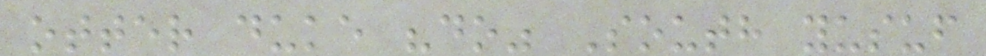otter duke "do" South yusuf
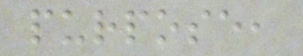purpose,
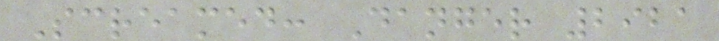Screamed: Danger 2921
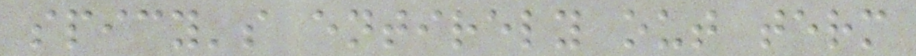spicy's entirely out term
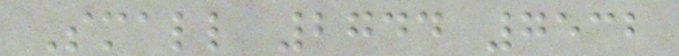Small 2744 7532
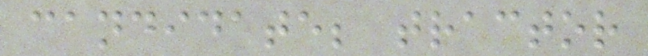candidate; tractor
